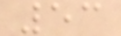53
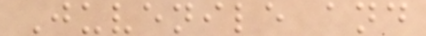Juvenile and
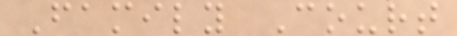Family Court
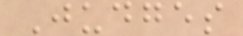Judges
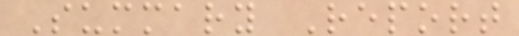Summary Report
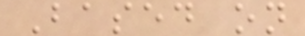Based on
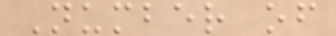Number of
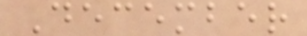December
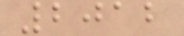2012
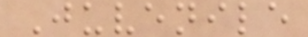Juvenile
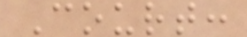Court:
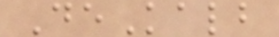DeKalb
